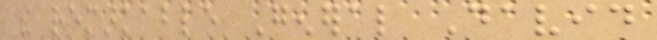the remarkable General David
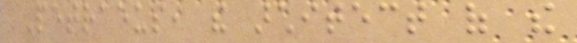Petraeus, the architect of the
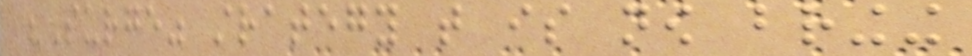"Surge" strategy that is now bringing
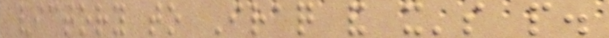victory to Iraq and it's people.
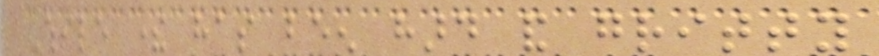While there has been hard and gritty
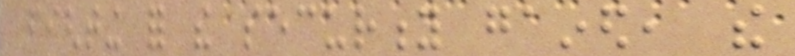fighting for the security gained, the
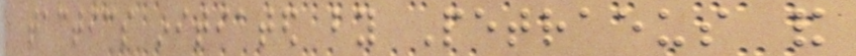tactics initiated by Petraeus and
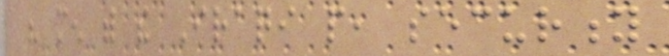his men with the Iraqi people, security
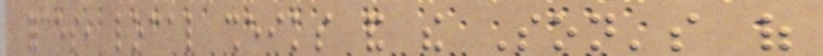forces, local sheiks and the Son's of
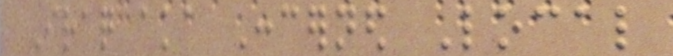Iraq aka Concerned Local
